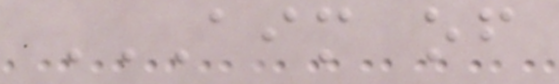AIM OF
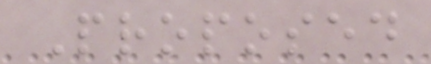Proposed
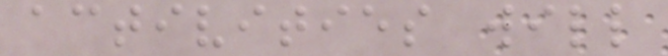activities will
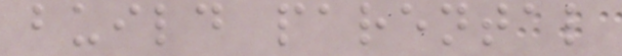build parental
